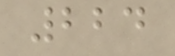224
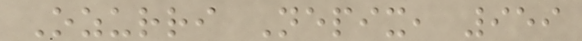Ozurri Nepix, 959
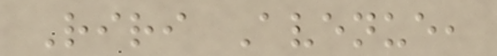Riri Avenue,
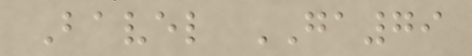Bavel GA79
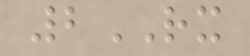2RX
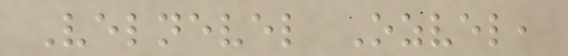Velnevel Ozvel,
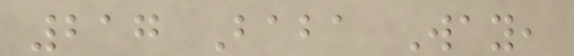217 Baba Way,
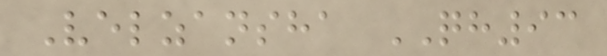Velzansha QH93
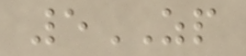5ZP
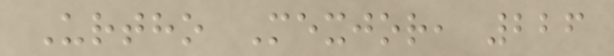Urtho Mexjor, 226
